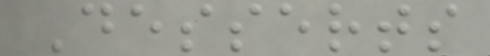Desserts
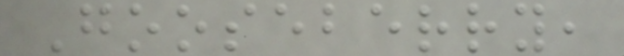Gooseberry,
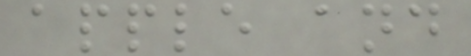apple and
